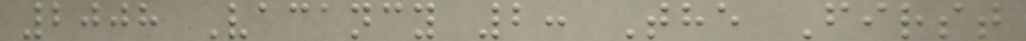2008 Vacancy 2: The First
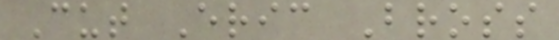Cut Eric Bross
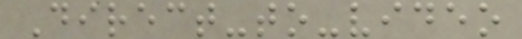Direct-to-video
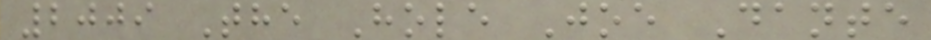2009 The Hole Joe Dante
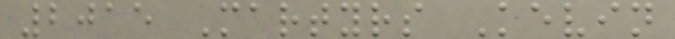2015 Martyrs Kevin
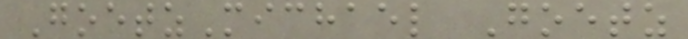GoetzMichael Goetz
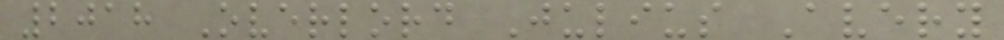2018 Overlord Julius Avery
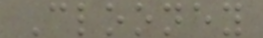Clooney
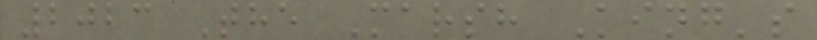2023 The Marsh King's
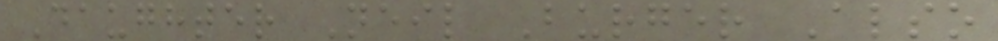Daughter Neil Burger Also
